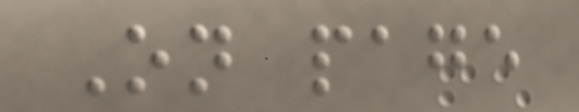On page
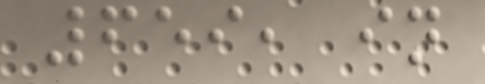659, in
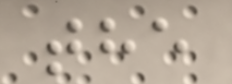the
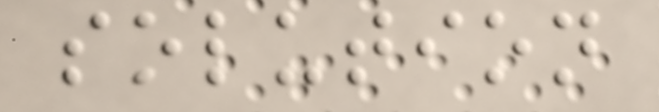solution
